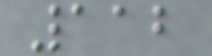112
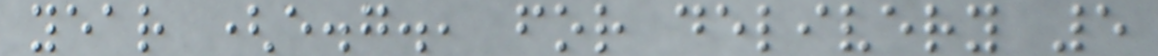year (e.g., for delivery 5
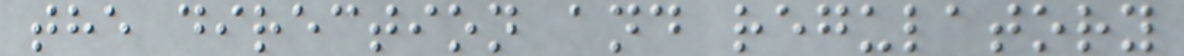the direction and regulatory
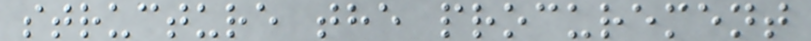structure the procurement
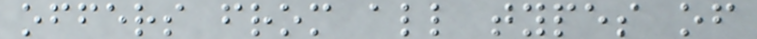offers from all types of
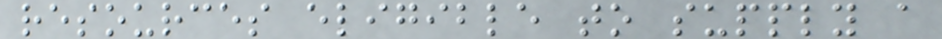resources eligible to supply a
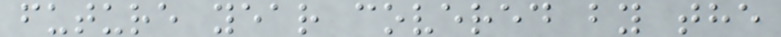future year covered by the
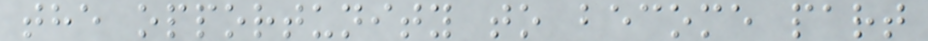the opportunity to become part
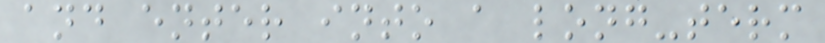and enter into a long-term
